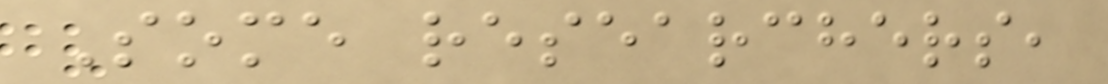Some researchers,
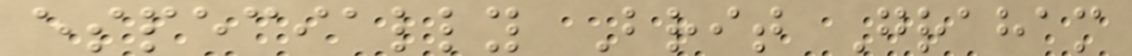especially Brit Graham
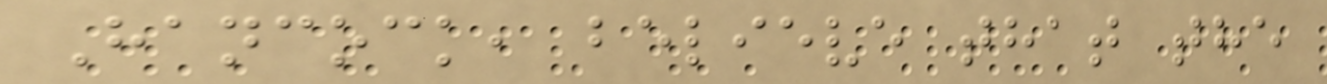Hancock, believe that the
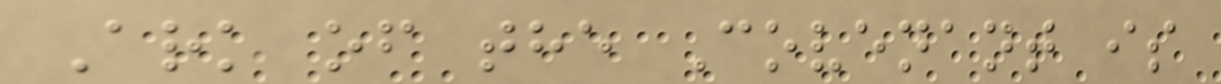Ark of the Covenant is
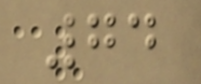74
